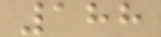188
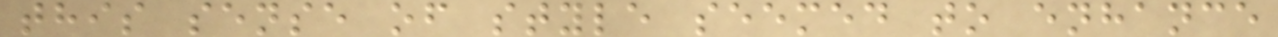this sense of style seemed to enhance
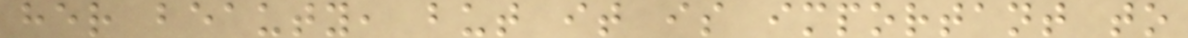her beauty, but it is important to
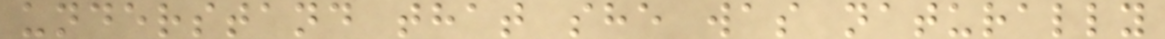understand that she was naturally
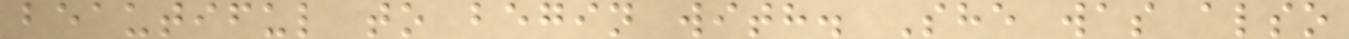beautiful to begin with. She was also
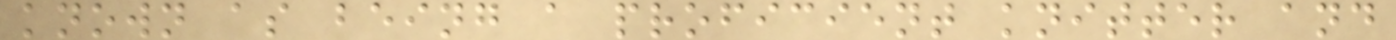known as being a proficient knitter and
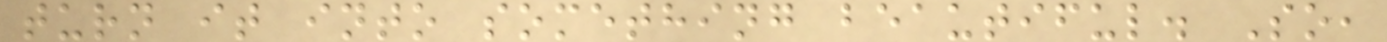turn it into something beautiful. So,
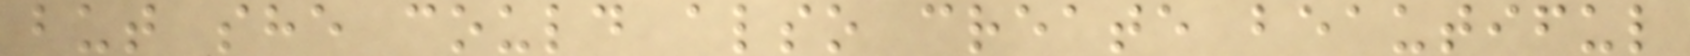but she could also create beautiful
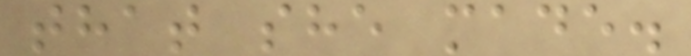that she made.
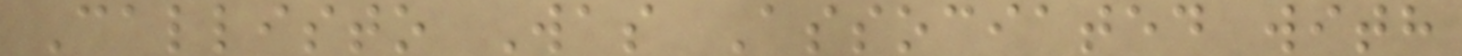Callisto Was Associated with
